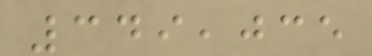349,035
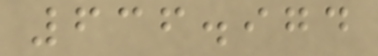636.974
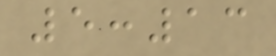5:13
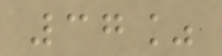37%
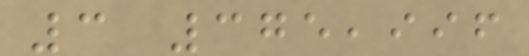3 375,996
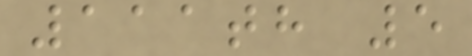111th 5
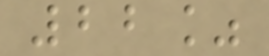22%
